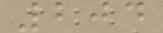204
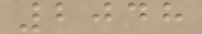2048
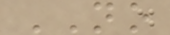NO
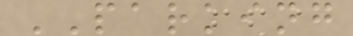PARKING
